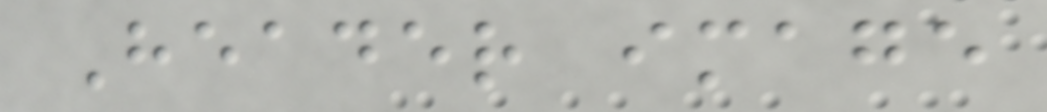Header image
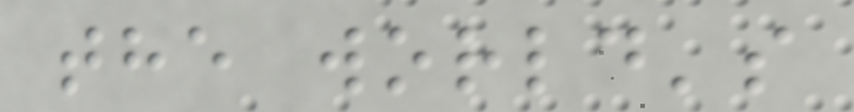the world's
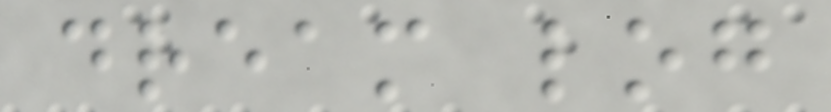dream log
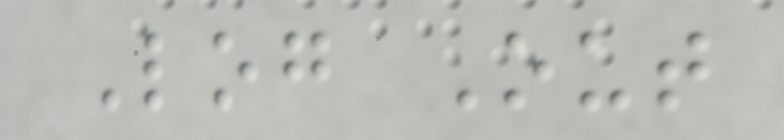Log Out
